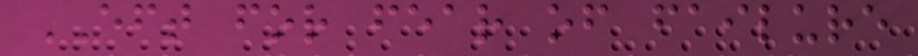EFT for fear of failure
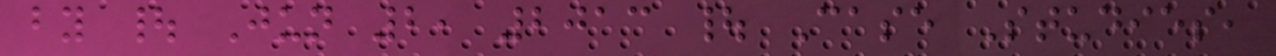by | Jun 2, 2013 | Case Studies,
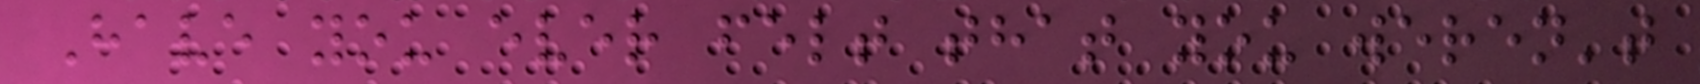Have you ever felt that you weren't
